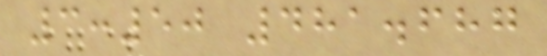3:50 481.687
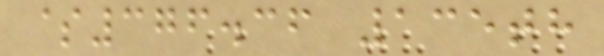$376.36 135th
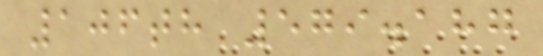106th 579.187
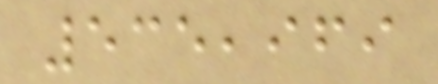535,969
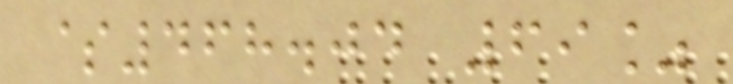$468.04 69%
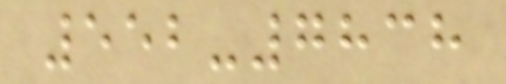552-7838
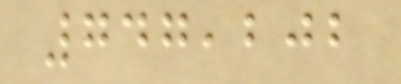747,202
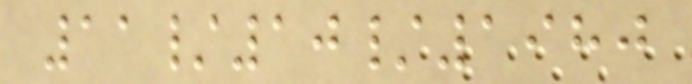11/10/1980
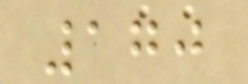170
